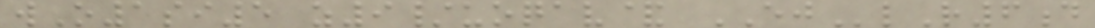wO1si5 z9/uoqav& EJlR6d
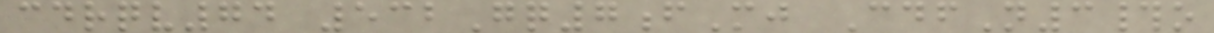cdrqv74 532Gq7fMj CdfN3#o
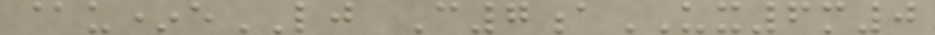@u*eLJ C7aUX6m0
